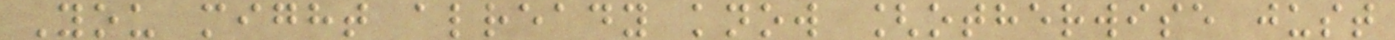You might already know [otherwise just
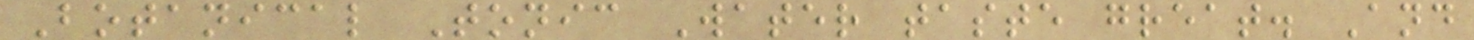Botanical Tonic Water taste great. And
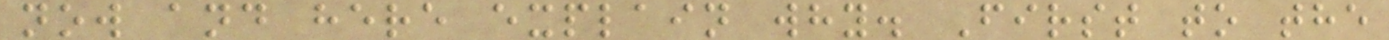now and here explain why. First to the
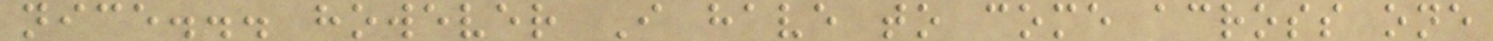nice... however I have to come across one
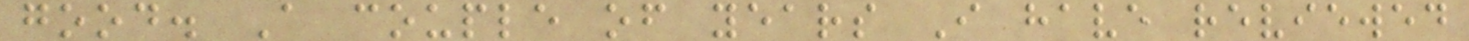good. A couple of years I have reviewed
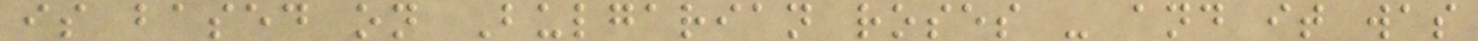is based on Bulgarian roses - and it was
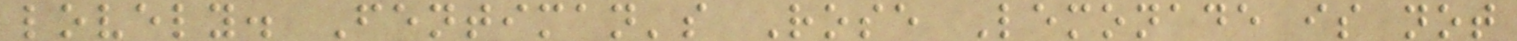lovely. Fentiman's Rose Lemonade is not
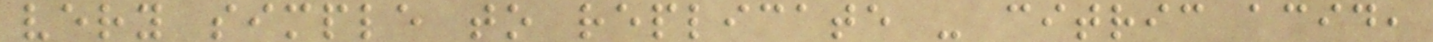very simple to replicate - citric acid,
